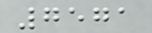7571
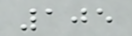105
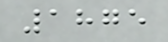1875
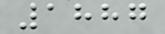1887
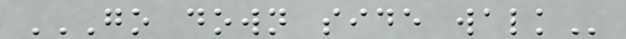GO DOWN SIDE WALK
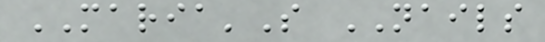MARIA'S NAILS
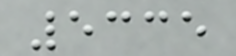5335
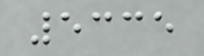5335
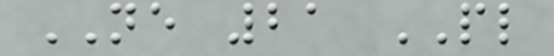NE 21 PL
